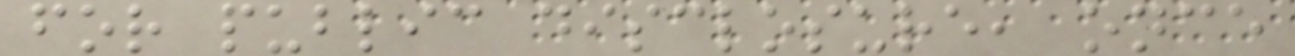for public disclosure, once
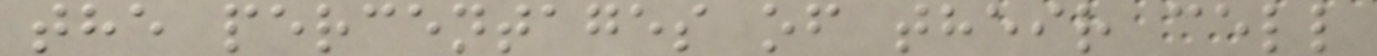the percentages of their cell
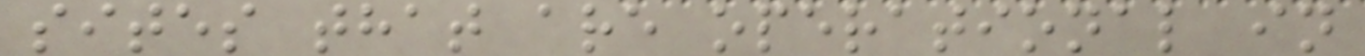sites that are operational in
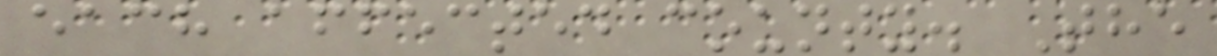each affected county. The
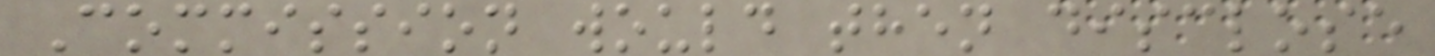Commission would then disclose
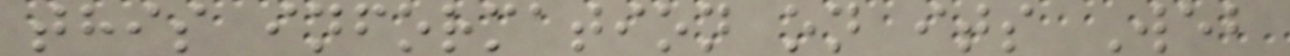this information on its Web
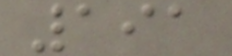191
